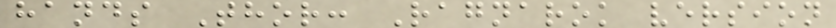hands Thor: Ragnarok version
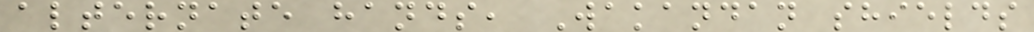alternate hands, Wakandan shields
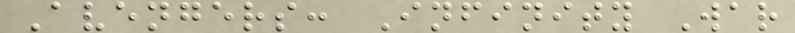Avengers: Infinity War
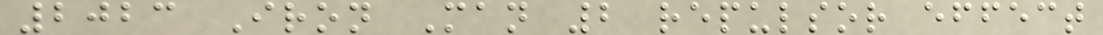2023 Iron Man 2 repulsor effect
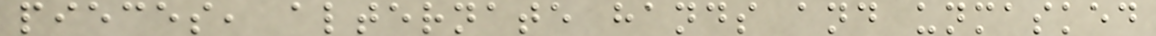pieces, alternate hands and unmasked
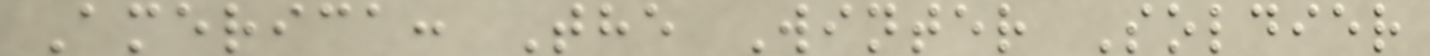America: The Winter Soldier
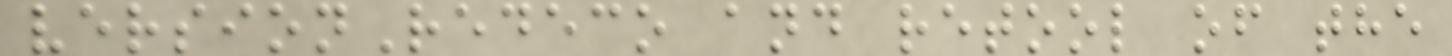versionRedeco and retool of the
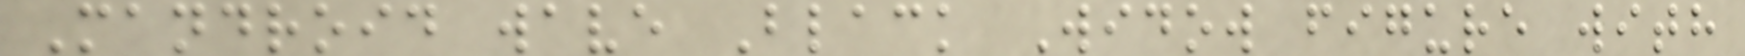Mandroid wave Black Widow figure with
